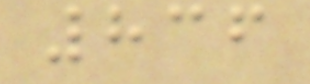836
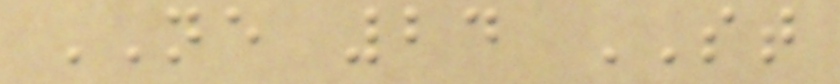NE 24 ST
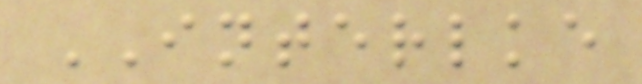INTERLKE
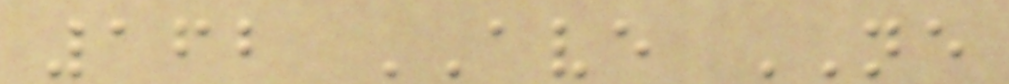162 AVE NE
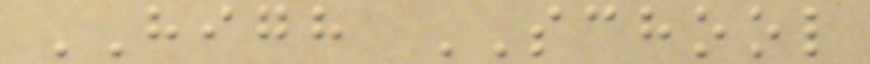HIGH SCHOOL
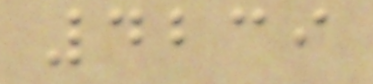4239
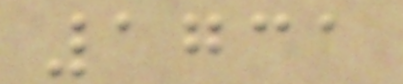1731
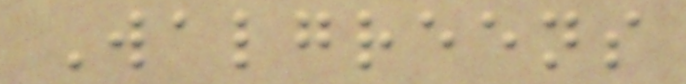Walgreens
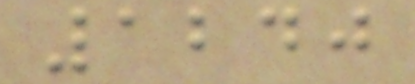1240
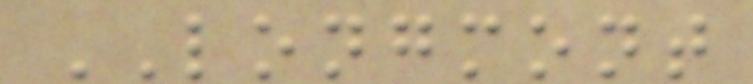LONGMONT
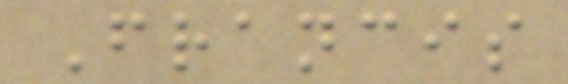Francis
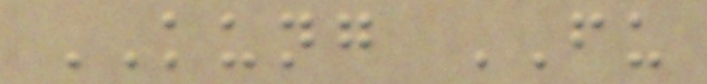KUNG FU
